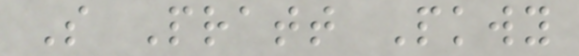S Pratt Pkwy
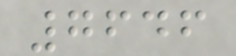7646
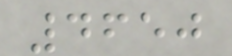4650
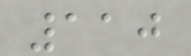110
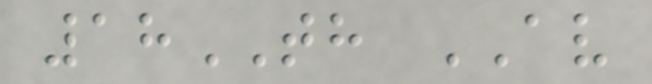18TH AV
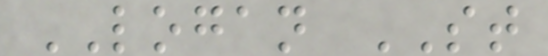LOGAN ST
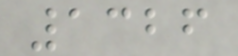1326
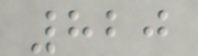820
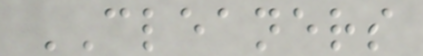CLEANERS
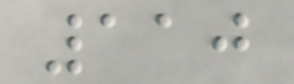110
